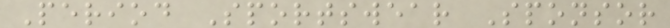Period Sportswear Sponsor
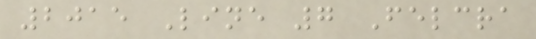2015 Line 7 Felcra
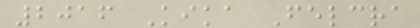2016 Kika Felcra
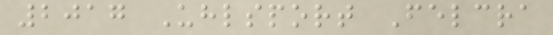2017 Uhlsport Felcra
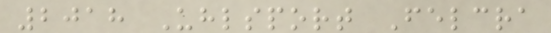2018 Uhlsport Felcra
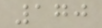170
